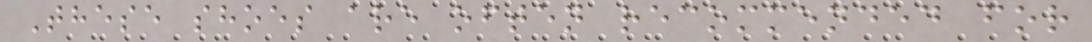These shoes are often recommended for
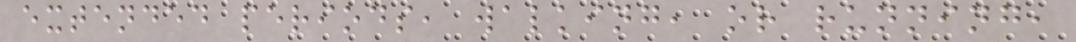extended periods, walking, or running,
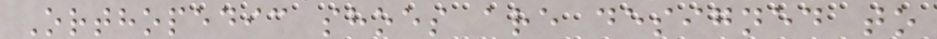Orthopedic shoes are designed to
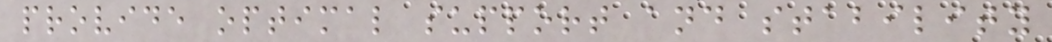provide optimal support and stability
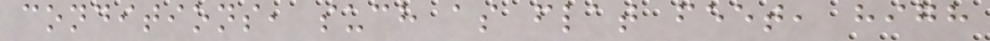conditions, such as flat feet, high
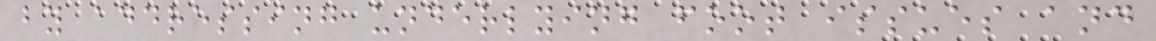by addressing underlying foot issues and
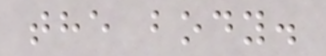the body.
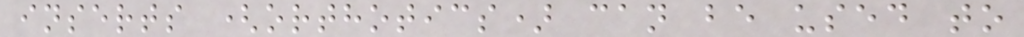inserts (orthotics) can be used to
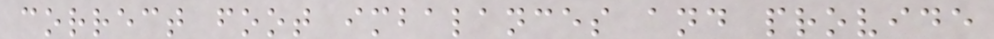correct foot imbalances and provide
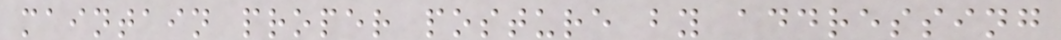maintain proper posture by addressing
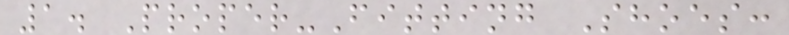1. Proper-Fitting Shoes:
